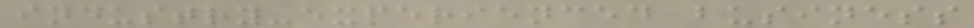industry-experienced business
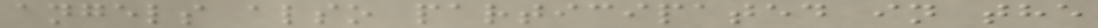angels also participated in the
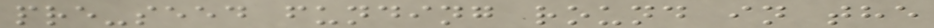pre-seed funding round in the
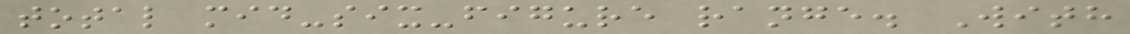total mid-six-figure range. With
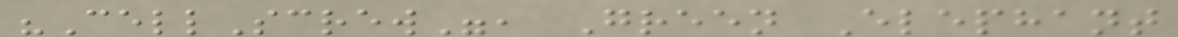"CellScrew", Green Elephant
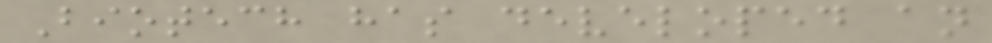Biotech has developed an
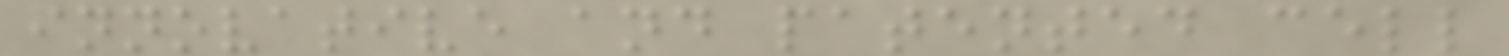innovative and patented cell
